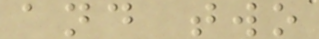and two
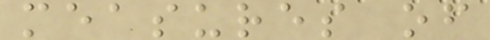measures of
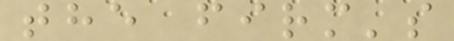the firm's
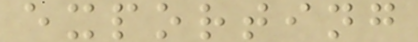exporting
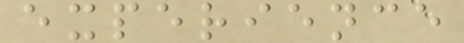experience
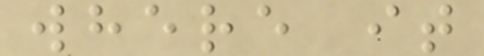where it
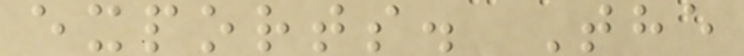exports. The
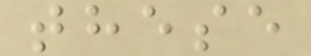these
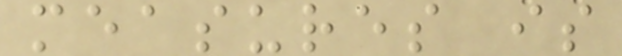measures is
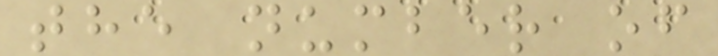the number of
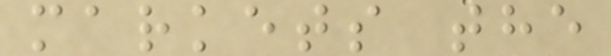markets the
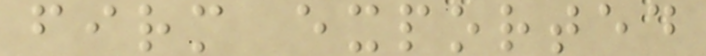firm exported
